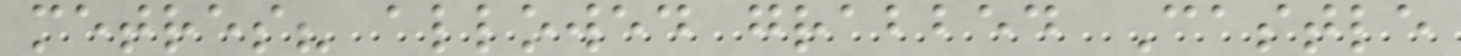metres? allowed grabbed Castle
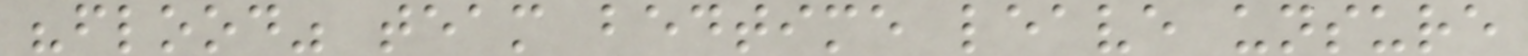"flood" team bedtime leave unsure
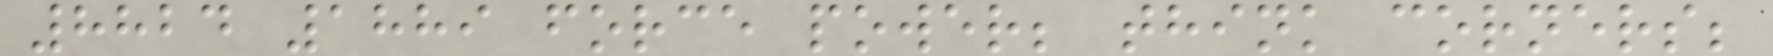8824 1889 force power; think corners;
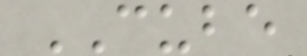CUBE
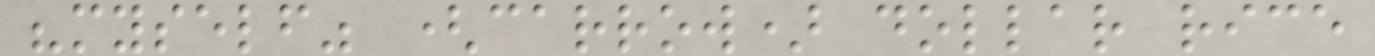"myself" (carrow) dollar rice
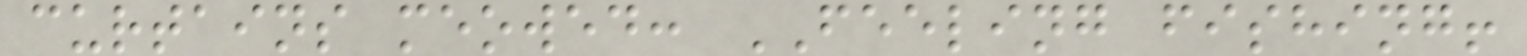curtains meowed: FEELING fishing!
